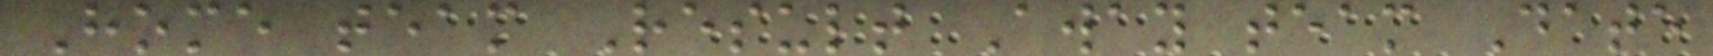Home team Result Away team Date
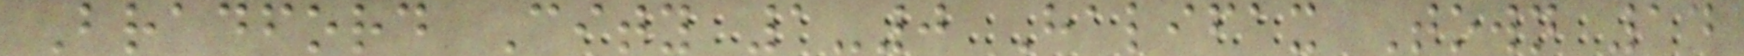Bradford City 1-0 Halifax Town 14
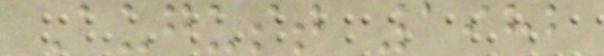August 1982
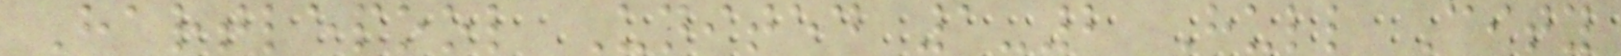Hartlepool United 1-2 Hull City
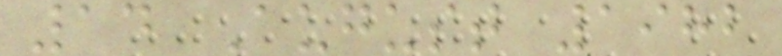14 August 1982
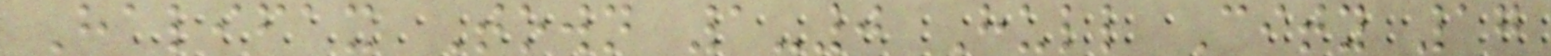Halifax Town 1-0 Hull City 17
